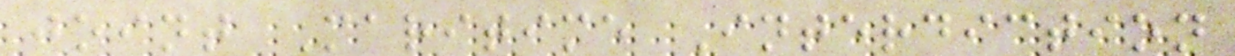joint Maritime Interdiction
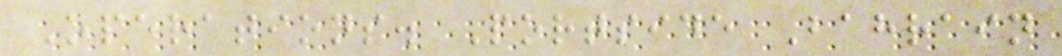Operations. Portside Bahrain
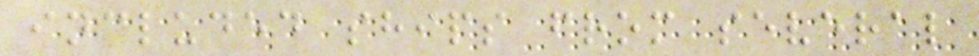included ships from several
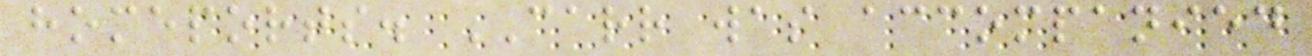homeports. CARR was accompanied
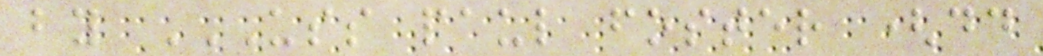by USS PAUL FOSTER (DD
